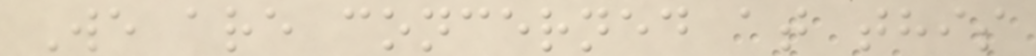We are concerned at this
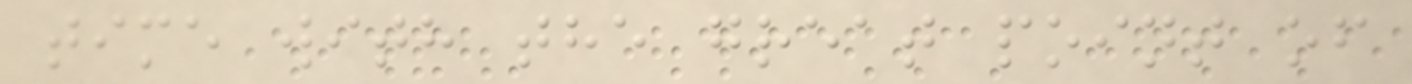time with the great point of
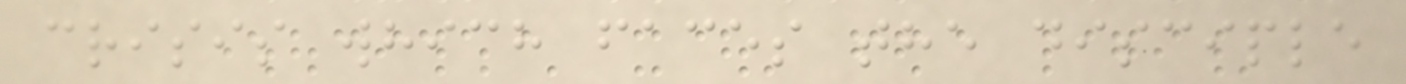crisis which faces the disciple
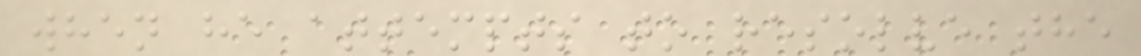when he attempts to resolve the
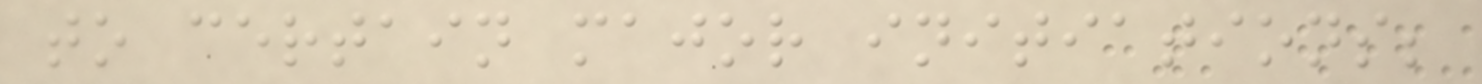to certain major initiations;
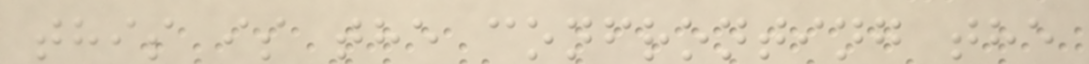this is the confronting the
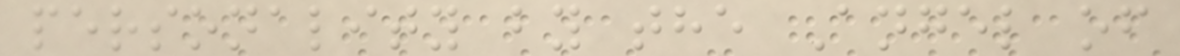personality by the Angel of
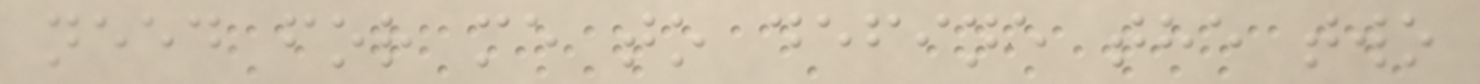need for me to define the two
